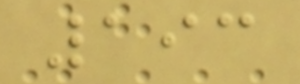193
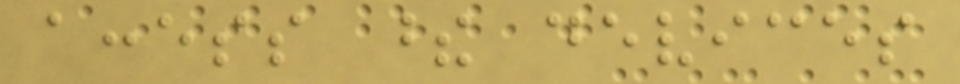access these devices
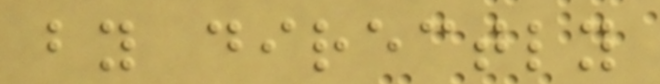by directly
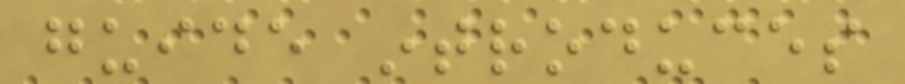guide introduces
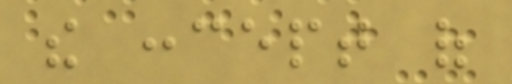the concept of
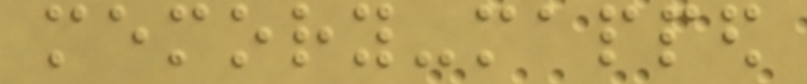memory-mapped
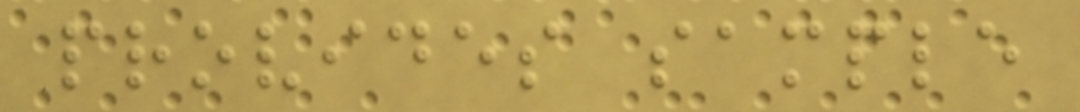provides sample
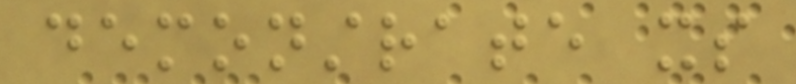demonstrate its
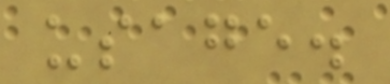usage.
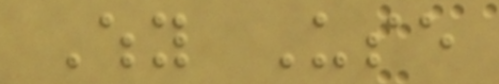Why Use
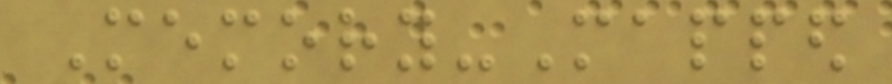Memory-Mapped
